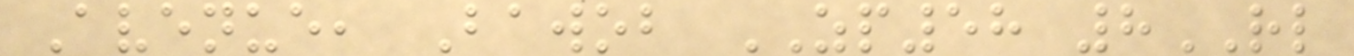Avenue, Bawob ZP58 8RL
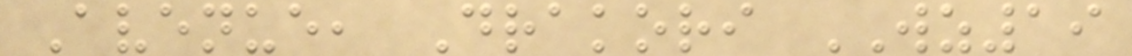Avenue, Drakori WZ19
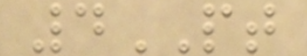4PT
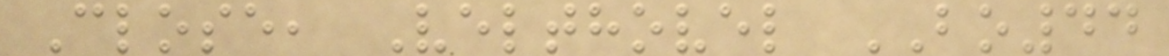Close, Velthovel BO44
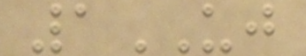1UJ
